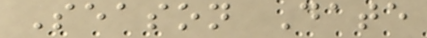Season Date
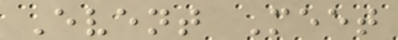Event Meet
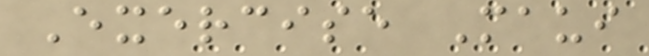Exercise Maui
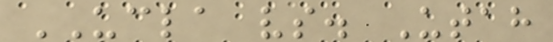UCLA vs. Utah
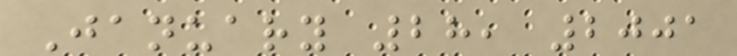January 28, 2001
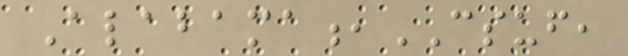Alabama,CSUF,
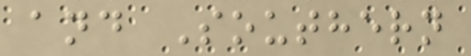and Southern
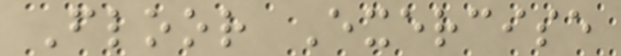Floor Exercise
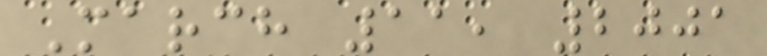March 11, 2001
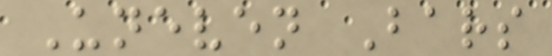Uneven Bars
